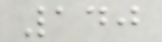140
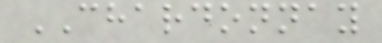CHARDONNAY
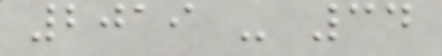2019 - 34
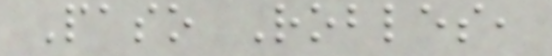Paso Robles,
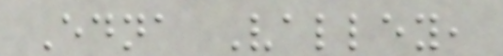Edna Valley,
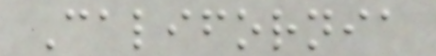California
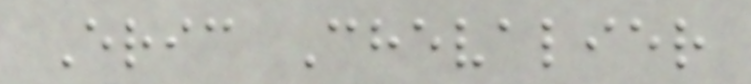Eric Chevalier
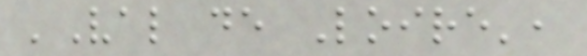'Val de Loire',
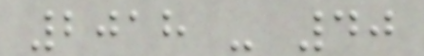2018 - 40
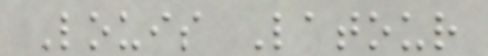Louis Latour
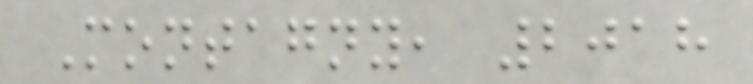Montagny, 2018
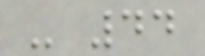- 44
